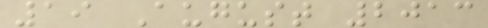19 August 2013
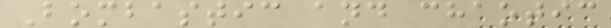Bombastic and chaotic
